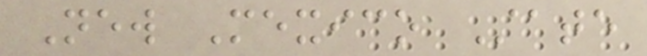New Mexico State
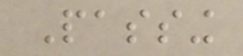Passing
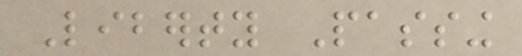Liberty Passing
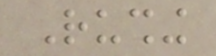Rushing
